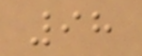98
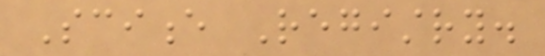Science Registry.
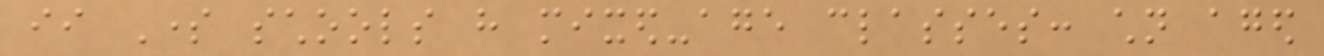ii Some schools have mixed-age classes: children aged
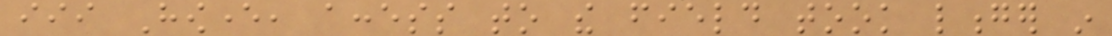iii However, access to the field took longer in
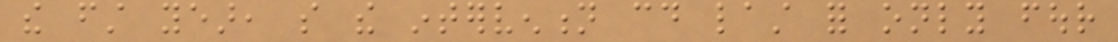the first year, so the intervention could last for only four
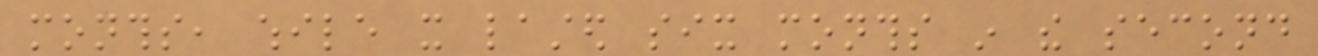months, while it lasted six months in the second
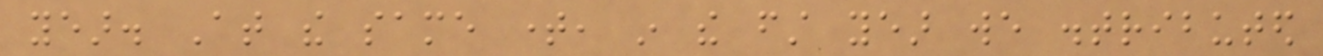year. At the same time, in the first year we distributed
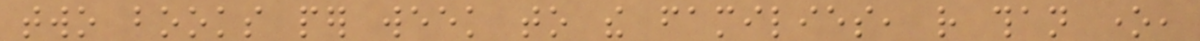two books per week to the families, rather than one,
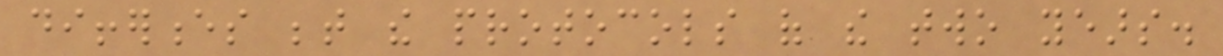differences between the protocols of the two years.
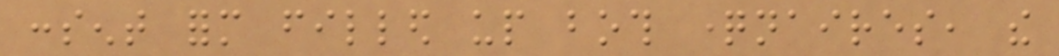consent form filled up both questionnaires, the
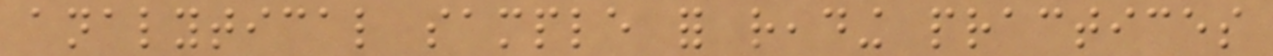analytical sample for reading practices
